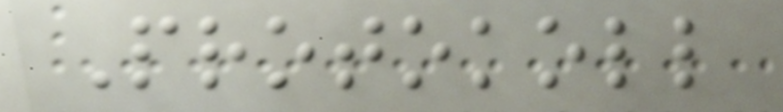Protokoll
